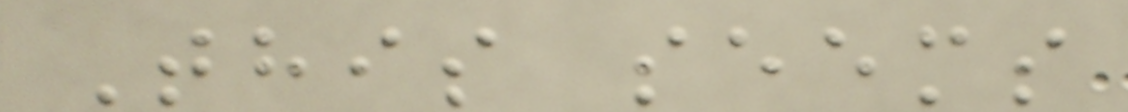This seems
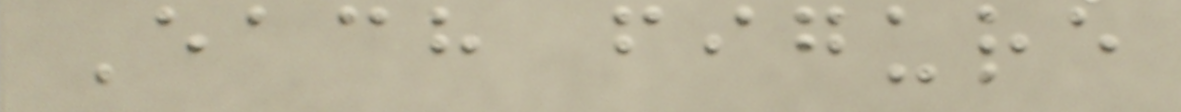Each figure
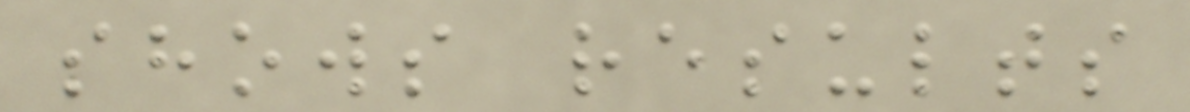shows results
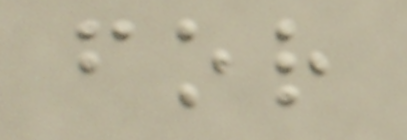for
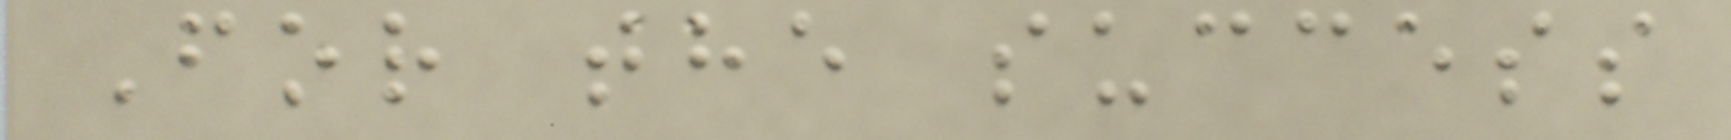For the success
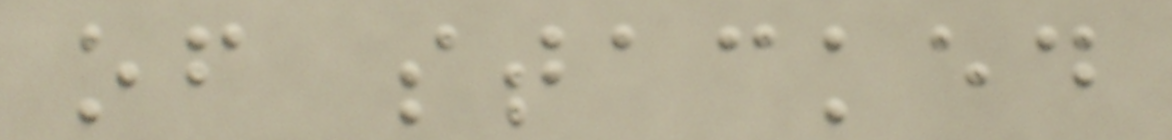of stacked
